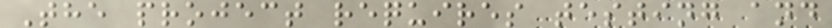The project requires testing and
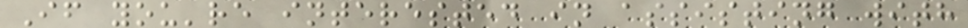If you're interested in assisting with
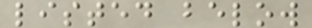listed below
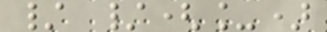/ /(_)
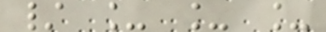/ _ _ _
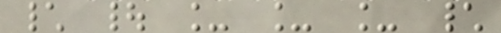\ | _ _ _ \
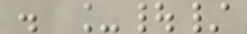. _|/
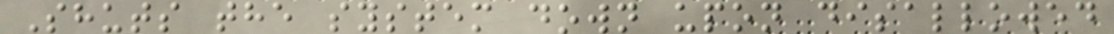Shuts the system down upon disallowed
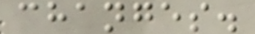changes.
